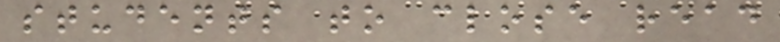students to close read
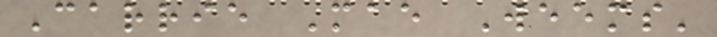Carrie Mae Weems'
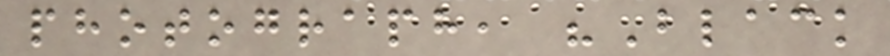photograph, "Black
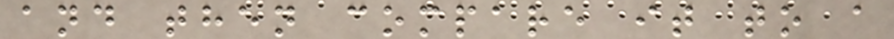and then compare it to a
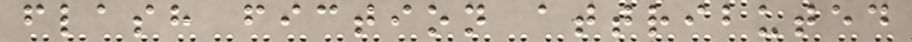flash fiction attributed
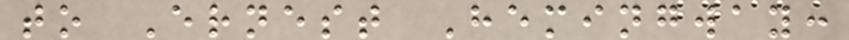to Ernest Hemingway:
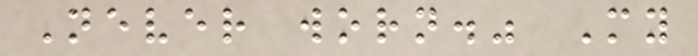Never worn." My
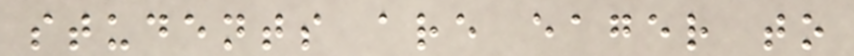students are eager to
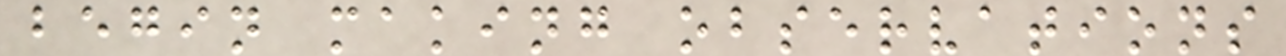begin making observations
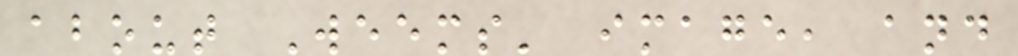about Weems' image, and
